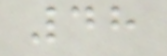48
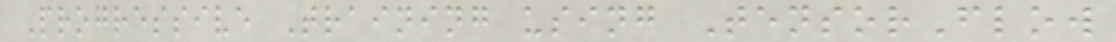Progressive Training using TensorFlow
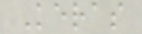Keras
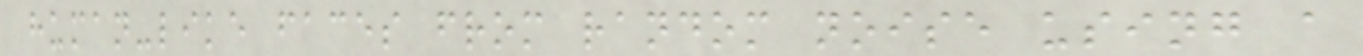human-like faces from random noise using a
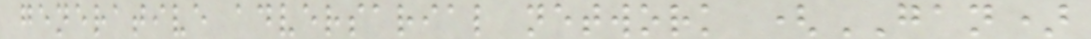generative adversarial network (GAN)
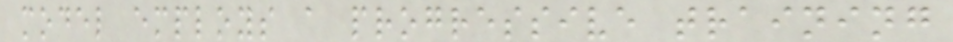model employs a progressive training
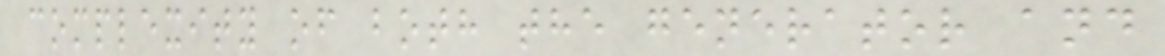complexity of both the generator and
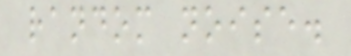random noise.
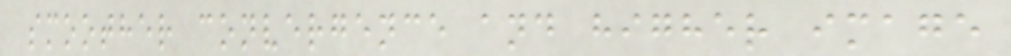smoother convergence and higher image
